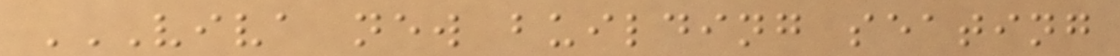VIVA NEW BUILDING SEATING
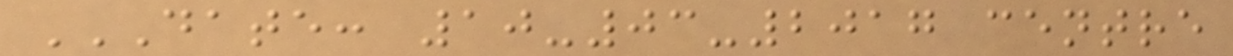DATE: 10-03-2017 CENTRE
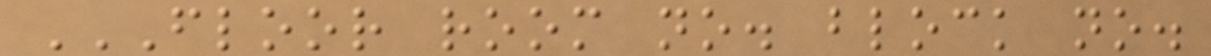FLOOR ROOM NO. BLOCK NO.
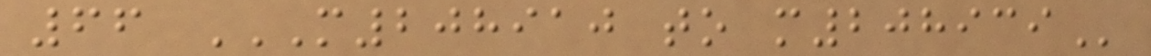66 M208910 TO M208939
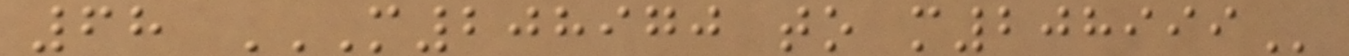68 M208970 TO M208999
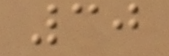30
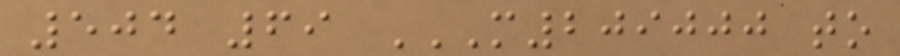504 69 M209000 TO
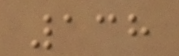138
